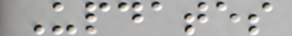Updates
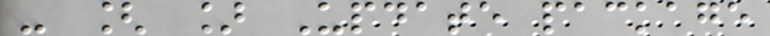- [ ] Update package
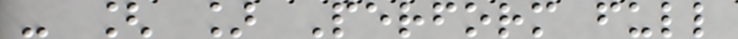- [ ] Perform full
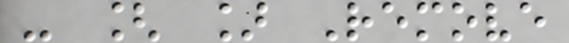- [ ] Remove
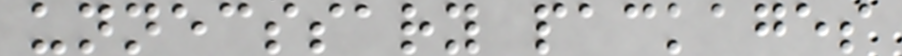unnecssary packages
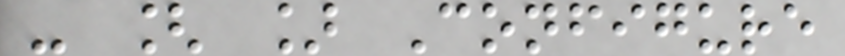- [ ] Configure
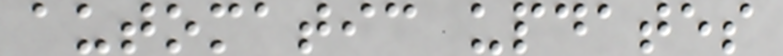automatic updates
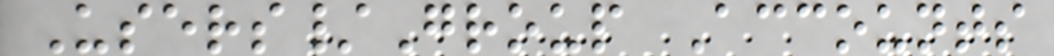Users/Group Accounts
